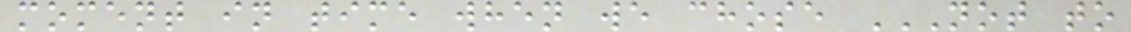moment in time when we chose NOT TO
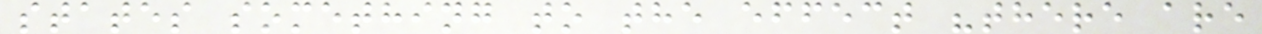states something to the effect "there are
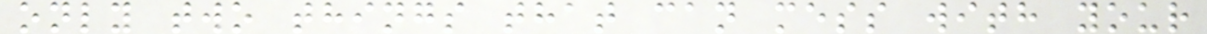only two things that can mess with your
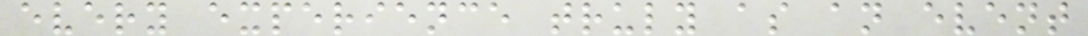every experience truly as an event
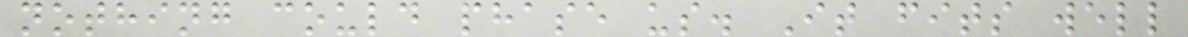nothing could phase us. It fits well
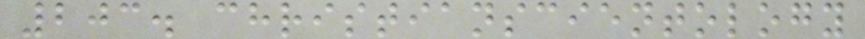203. christianscientology
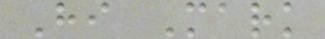Hi Mark
